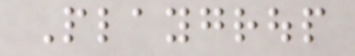Playgroup
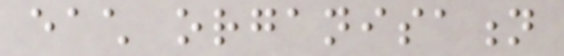each organisation
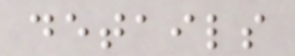details
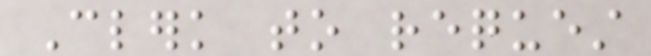Clerk to request
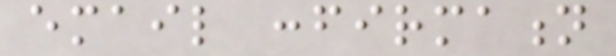email confirmation
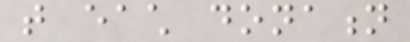that each donation
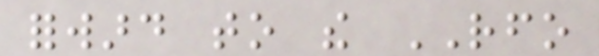forward to the RFO
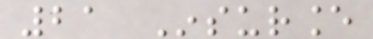21 Insurance
